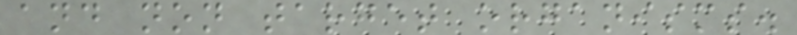and non target organisms.
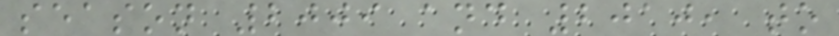season 2009 and 2010, to
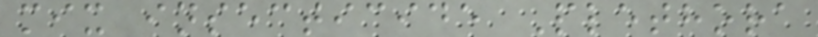mix insecticide Plethora
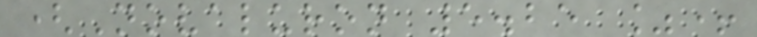(Novaluron 5.25 %+
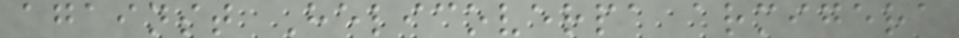against Helicoverpa armigera
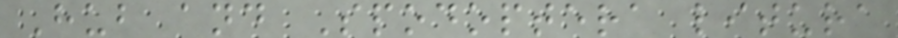Hub and Spodoptera litura
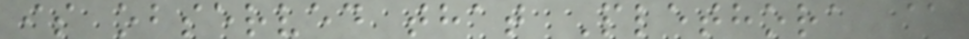is observed that Plethora @
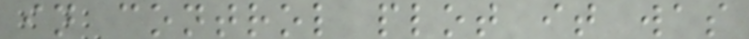in control plot it was
